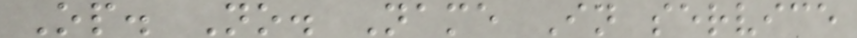Op. No. Name In service
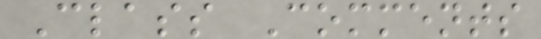Class Comments
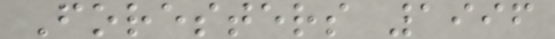Foresters 1996
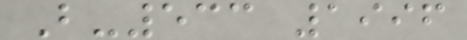B-533 1996
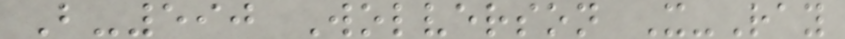B-590 Wolverson X-Ray
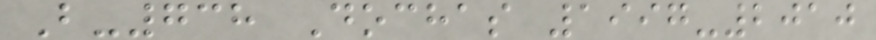B-738 Dochas 1997-2010
